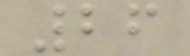26
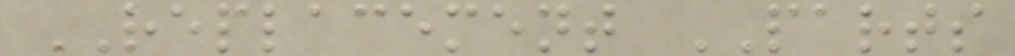REPLACEMENT PARTS
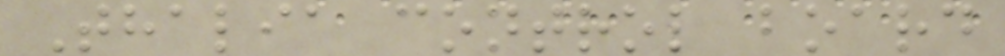Thalia control board
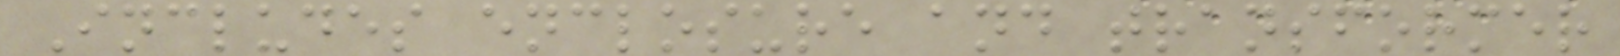Includes enclosure and transformer
